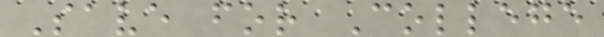Save for College
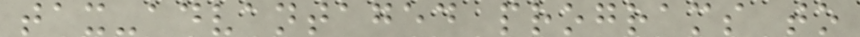tax-advantaged programs to
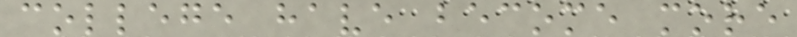college have become more
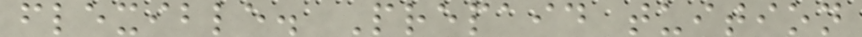flexible. Prepaid tuition
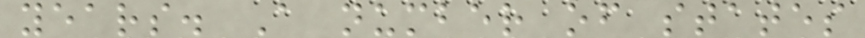years. A number of states
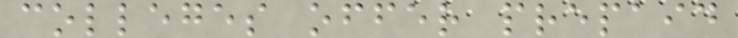colleges offer prepaid
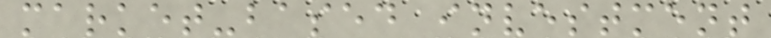market-based investment
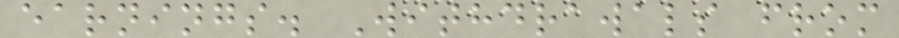earnings. Withdrawals from
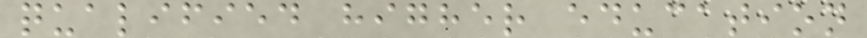qualified higher education
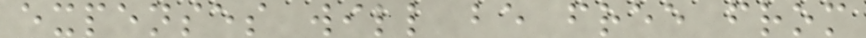expenses will be free from
